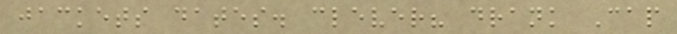jackets dates. clever? drank Cap
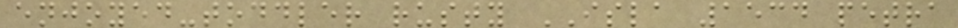enjoyed-toddler rusty ISLA 1534 petra
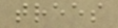trees
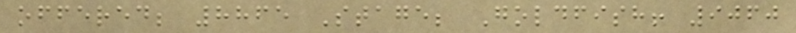offered; 8865 Stage; Goldfish! 9060
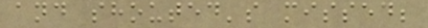and shouted's missed;
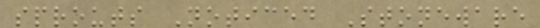sprouts Noticed Stoneware
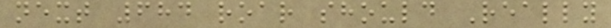next 684 roar should Really
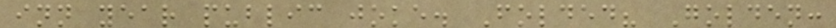inn year public joke. Folded? Golden:
